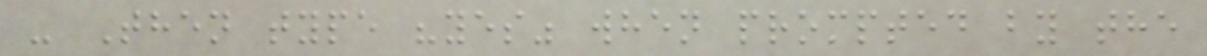- Then type "yes" when prompted by the
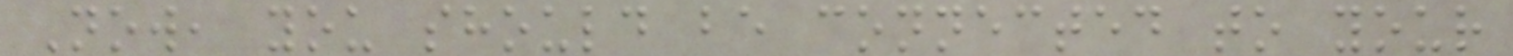Now, you should be connected to your
